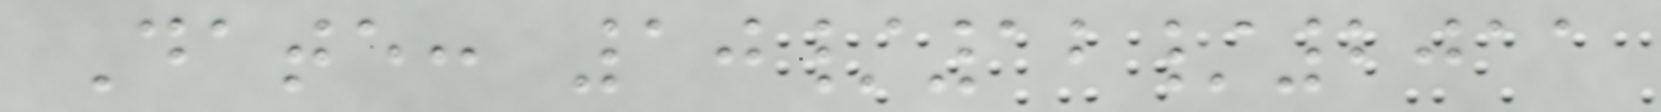Date: 10/12/2011
